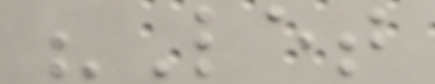"Let
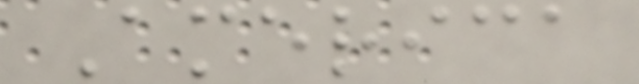America
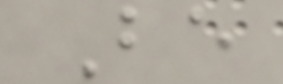Be
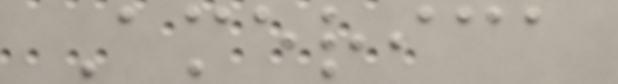America
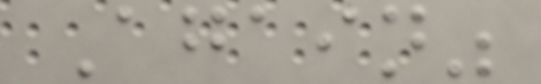Again"
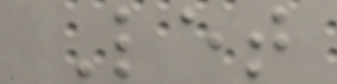Let
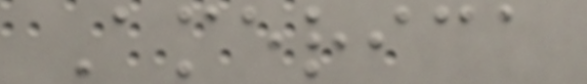America
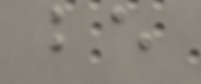be
